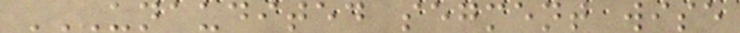UNAUDITED SEGMENT WISE
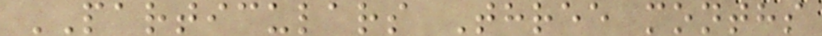PARTICULARS Three months
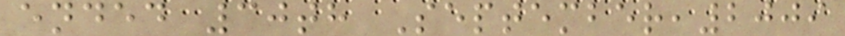ended 30th September,2009
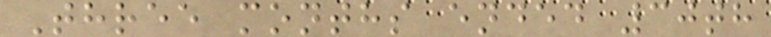Three months ended 30th
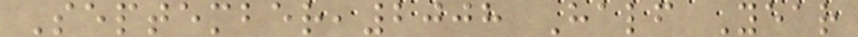September,2008 Half Year
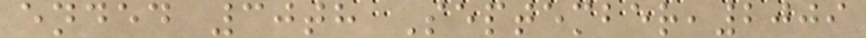ended 30th September,2009
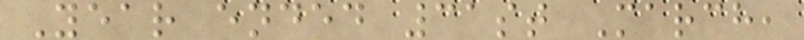Year ended 31st March,
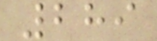289
